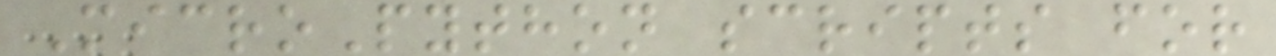MicroPython scripts for
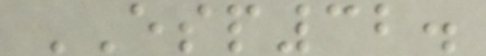ESP32.
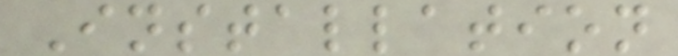Installation
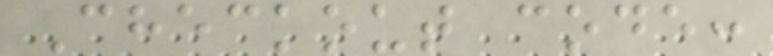Checkout code:
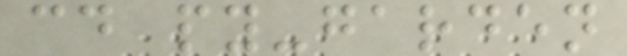cd py-garden
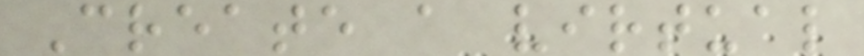Create a virtual
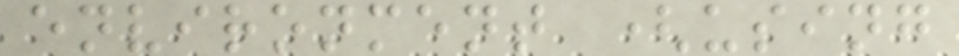environment (using
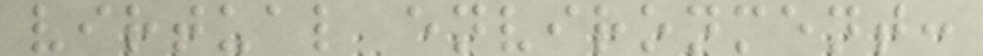virtual environment:
